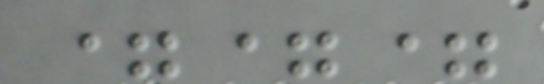===
